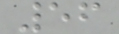56
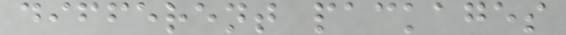different packages
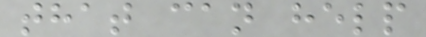that can help
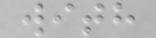with
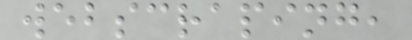webscraping,
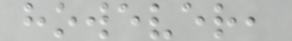however,
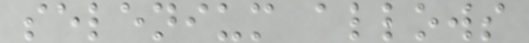selenium allows
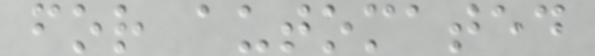for automated
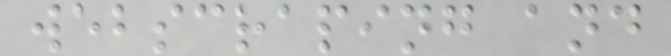webscraping and
